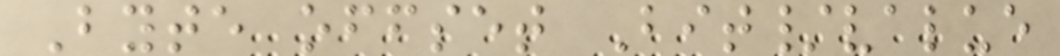Byte offset Bit/value
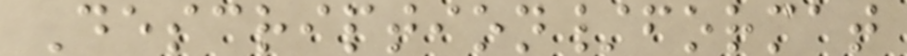Description/format
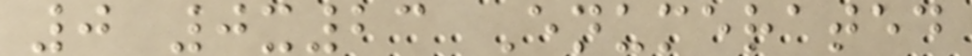0 0x23 Enumerated
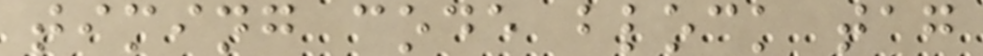timing code block tag
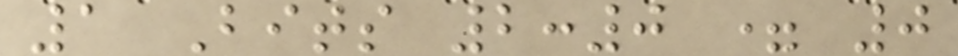1 Bits 2:0 = 0
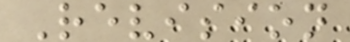Revision
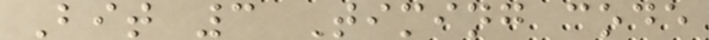Bit 3 Timing code
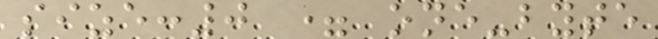size:0 = one-byte
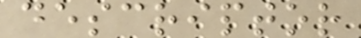descriptor
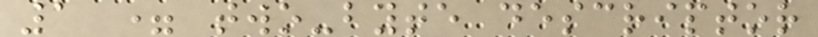1 = two-byte descriptor
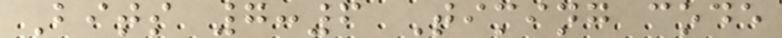Bits 7:6 Timing code
